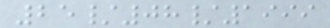25/08/1999
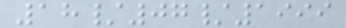18/07/1999
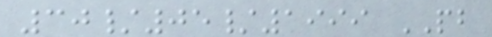30/05/1999 PB
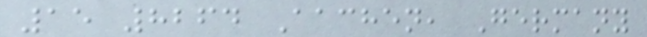15 8264 Aachen, Germany
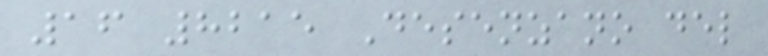16 8215 Desenzano del
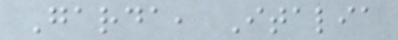Garda, Italia
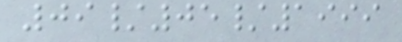09/05/1999
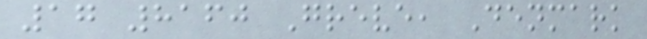17 8160 Greve, Denmark
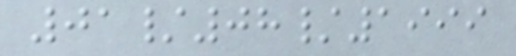01/08/1999
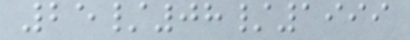25/08/1999
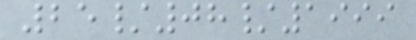25/08/1999
